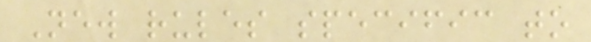New rules specific to
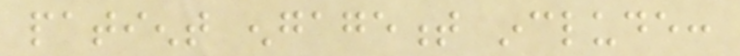patient engagement include:
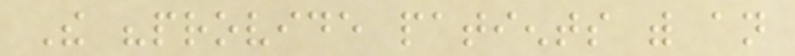The "provide patients with an
